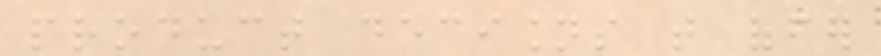product decisions that offer
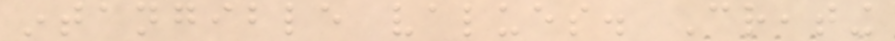intangible values. Creating
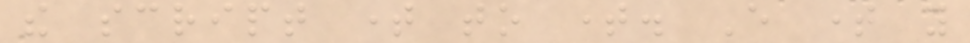the script time to time. Every time you
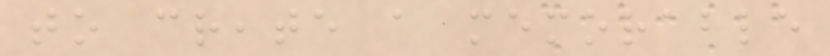to create a memorable
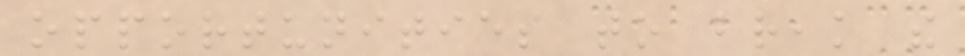opportunities to break the
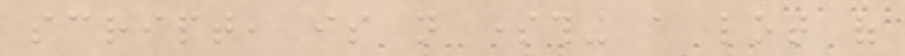script, is not something a lot of
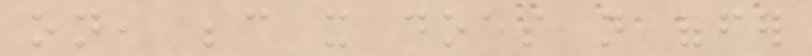on, because it does not offer
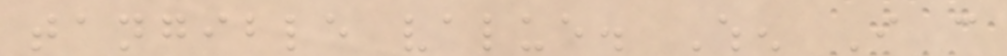tangible value. When I can
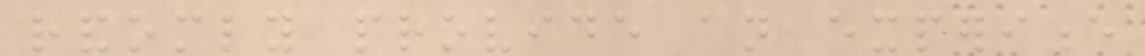randomly provide an experience
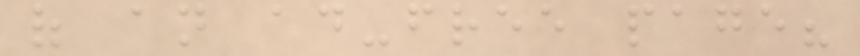of an ad-free page?
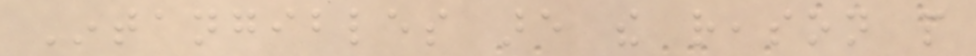Intangibles are the reason people
